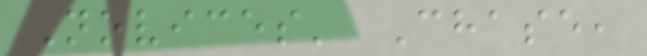Novices' Chase,
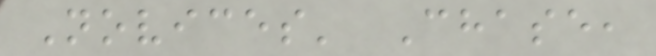Novices' Chase,
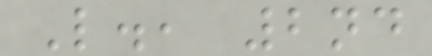L., 2nd
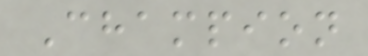Champion
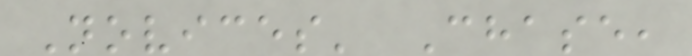Novices' Chase,
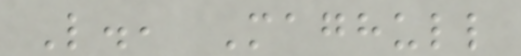L., Maghull
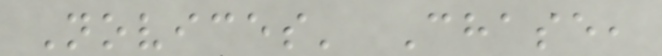Novices' Chase,
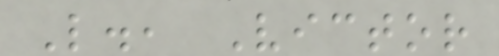L., Victor
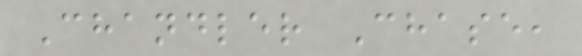Chandler Chase,
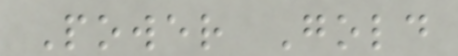Power Gold
